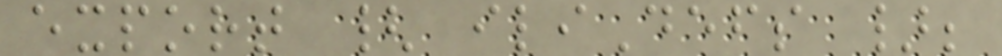export { iliDefs };
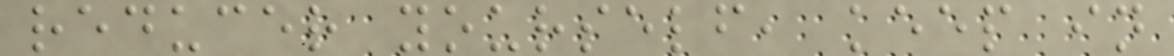reducer yourself, keep in
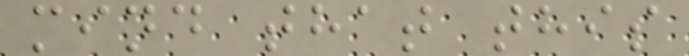mind that this
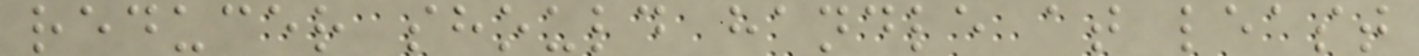reducer should handle at least
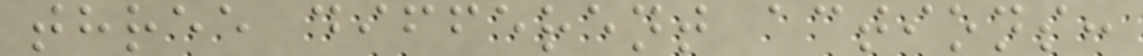three different actions:
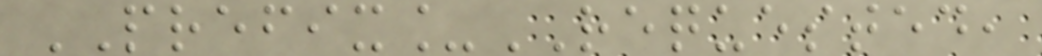PREFIX_REQUESTED,
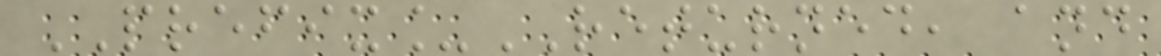PREFIX_RETURNED, and
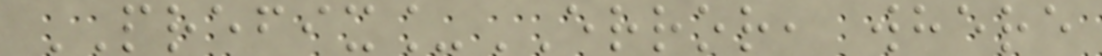PREFIX_ERROR, where
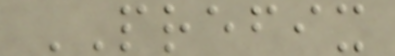PREFIX
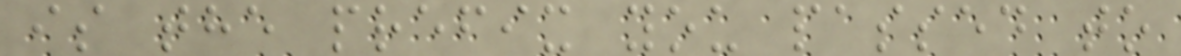is the prefix you passed to
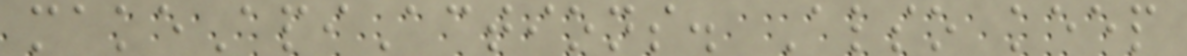makeApiActions. Also keep
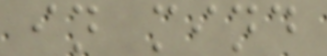in mind
